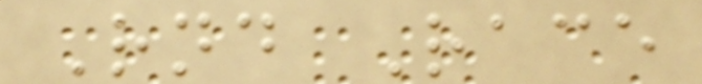Rnd Race
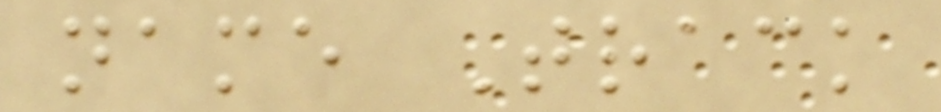name Track
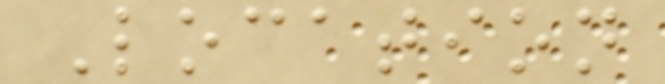Location
